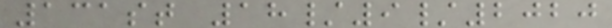131st 18/9/2020
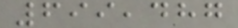699,487
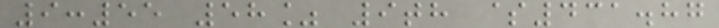9:55 58% 9th $431.87
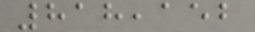818,152
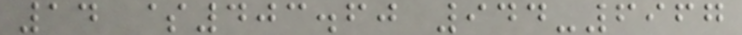14 $403.60 944-6967
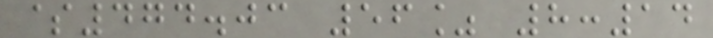$474.03 56% 8:14
